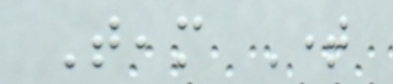Team Time
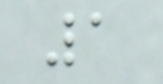1
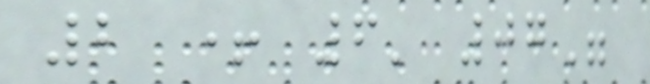2 + 6' 07"
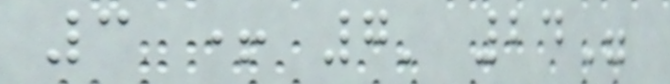3 + 7' 24"
